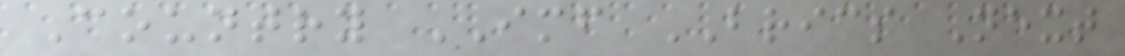Country IMF BRICS Next
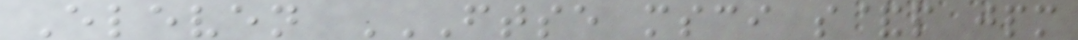Eleven FTSE MSCI S&P JPM
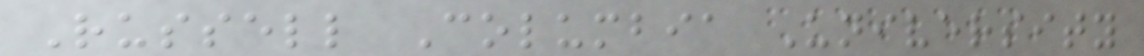Russell Columbia University
